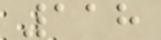118
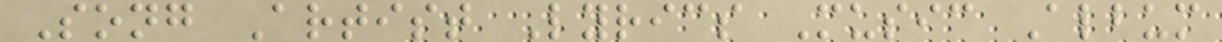Song Artist Lyrics Music Album
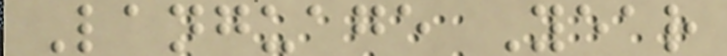Language Year
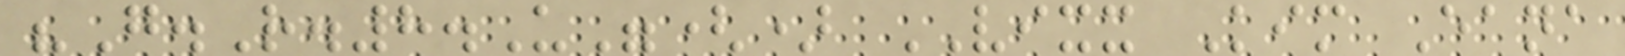"G.R.8.U"() VIXX Kim Eana
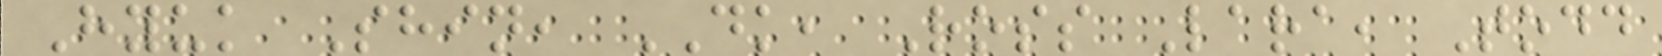Hyuk Shin, DK, Ross Lara, Todd
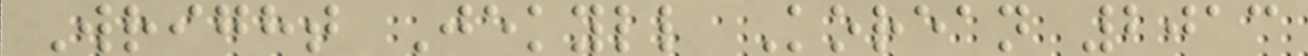Wright Jekyll Korean 2013
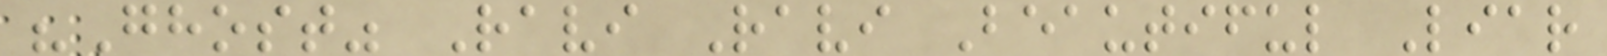"Ghost" Ravi Ravi Beautiful Liar
